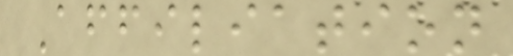Affiliation
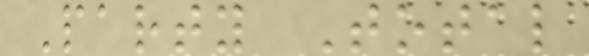Party Total
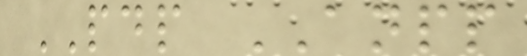PDP ANPP
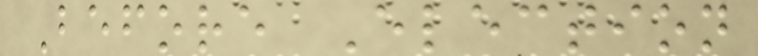Before Election
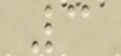3
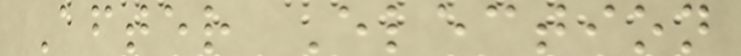After Election
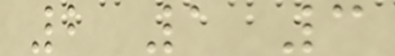2 1 3
